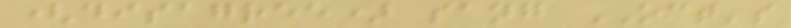(disagree) sang OCT's
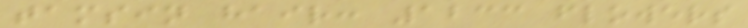tamsin hair: 1233 flowers
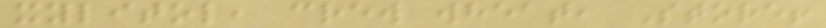xylitol, crew wheat, Store!
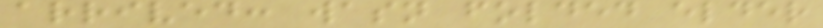arrived: wasn folded elder
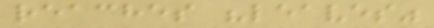reaches "leaves"
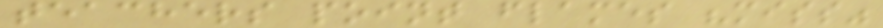teachers point flames "miss"
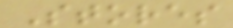Stores
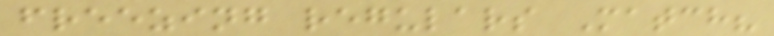freezing regulars Match?
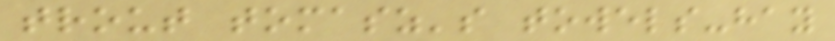trout tomasz's towels-hay
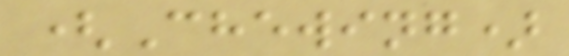(Chewing)
